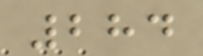284
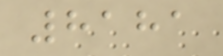8181
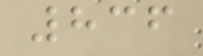836
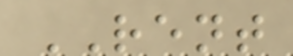RENT
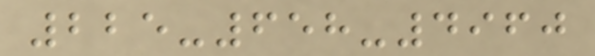225-658-4960
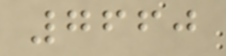7660
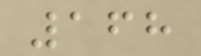168
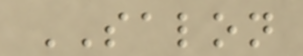SALON
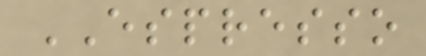ESPRESSO
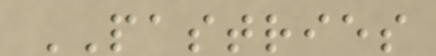PASTRIES
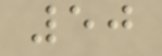50
